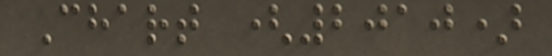Chart (2010)
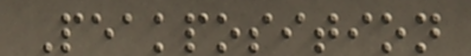Peakposition
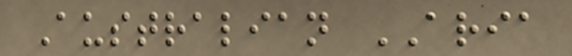Australian ARIA
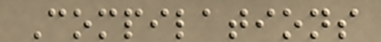Compilations
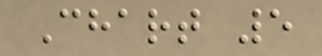Chart 5
